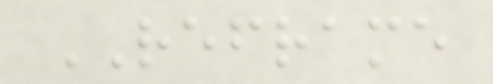REFRAME
